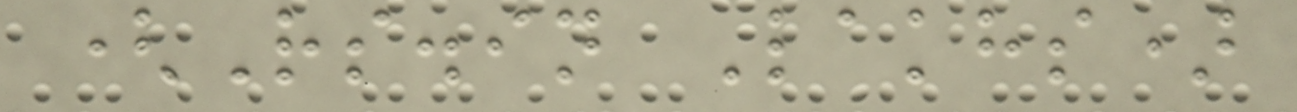(Rs.in Lakhs)
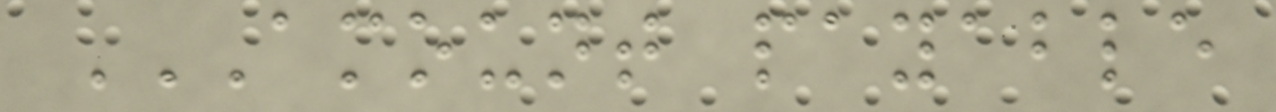AMOUNT PAYABLE
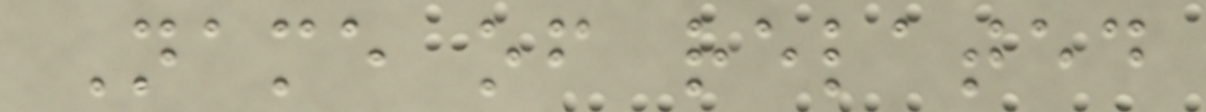Name of related
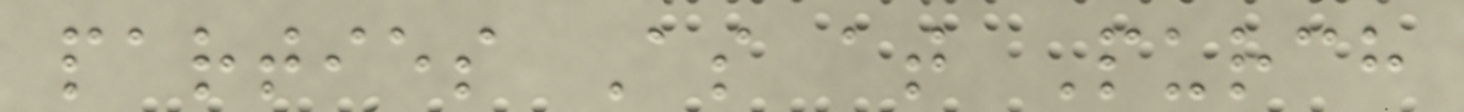parties As at Purch
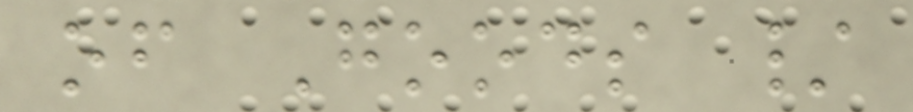of Goods /
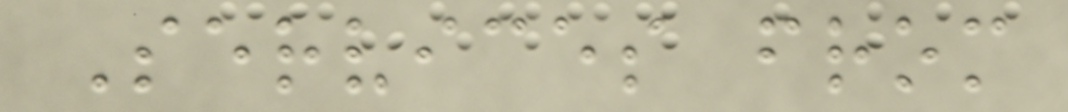Services from
